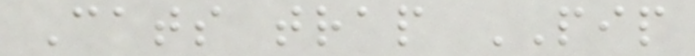Cats trap PIP
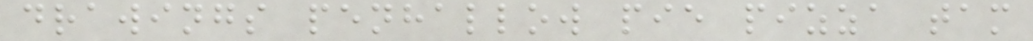drawings penhallow pie pizza tam
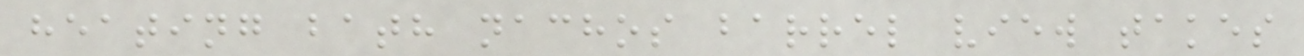heating bath nachos barrel view takes
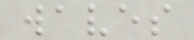waves
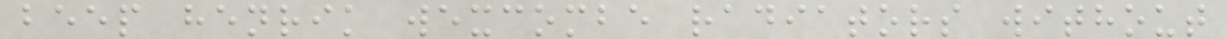beep henrik wexcombe radiators without
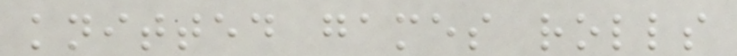knitted games rolls
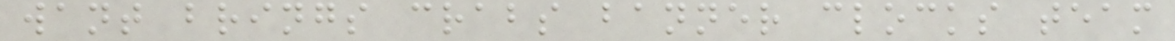want brings crabs banner clocks team
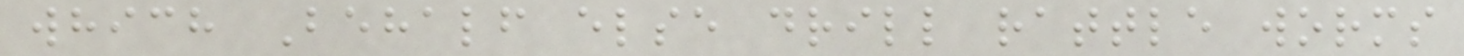which Behalf else drill rattle worms
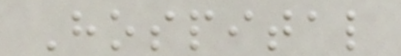Hospital
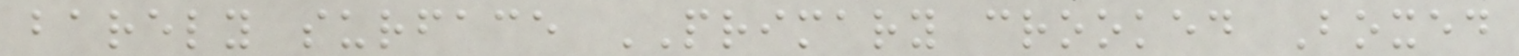barely surface PRIMARY crooked Boxed
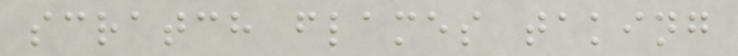scratch flames taking
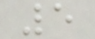5
